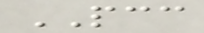PCC
